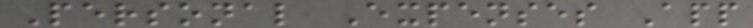Personal Expenses App
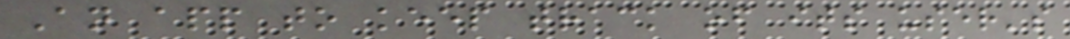An app to keep track of its user's
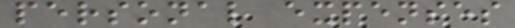personal expenses
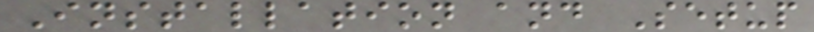Installation and Setup
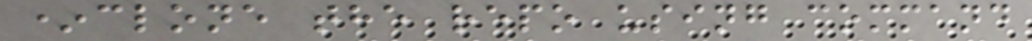*clone the repo using command
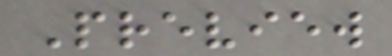Preview
